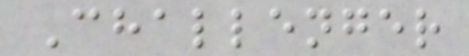Challenger
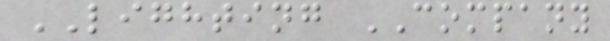LIGHTING COMPANY
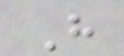H
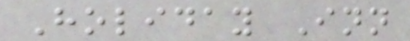Holiday Inn
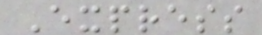Express
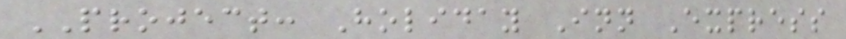PROJECT: Holiday Inn Express
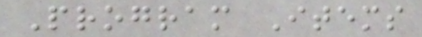Program Items
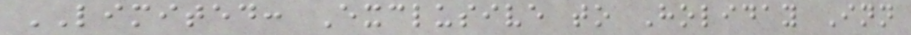LIMITED: Exclusive to Holiday Inn
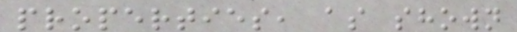properties, as shown
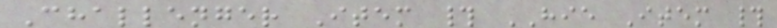Challenger Item # HIE Item #
